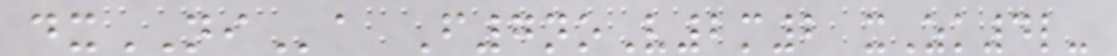dxNIa F7noV2m2 xZk4l-
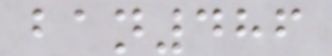ban486
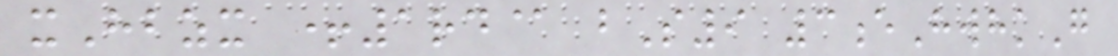xHbzx +1rd@ bS9 3eHwhkG
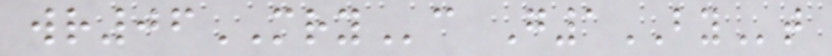wr06MRYc G1BYt
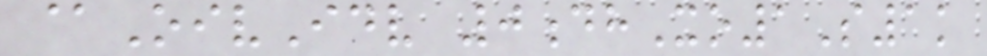@OivIdv 0dhXo1S1k
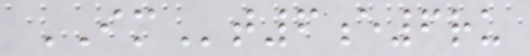IMt6e6ru
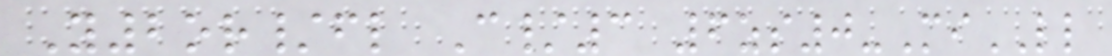Y2or/fl C/3 6zs0-MiLL
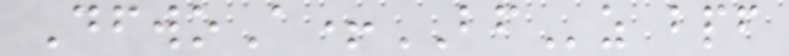DfwoA+BFz bpf
